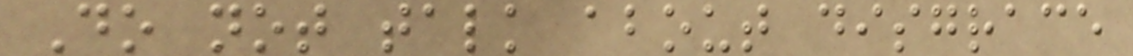Do not talk about disgrace
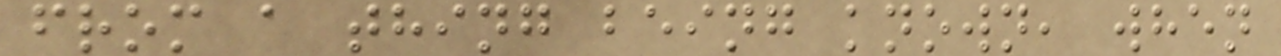from a thing being known, when
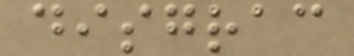disgrac
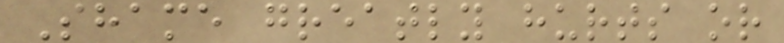Shame greatly hurts or
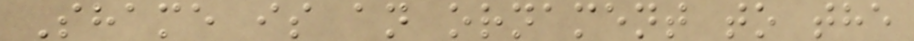Shame is an ornament to the
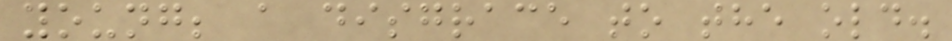young; a disgrace to the old.
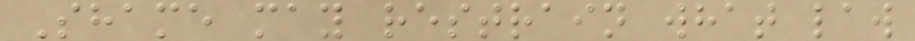Shame may restrain what law
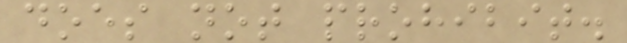does not prohibit.
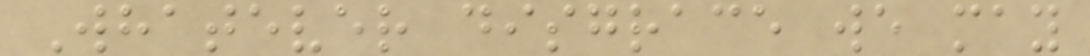Whatever disgrace we may
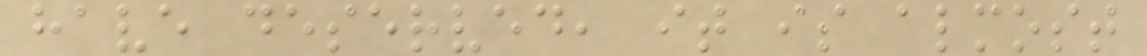have deserved, it is almost
